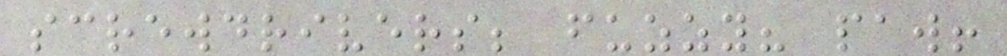screwdrivers; fuzzy? paw!
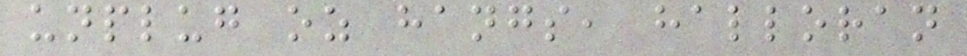unplug oz hangs, halloran
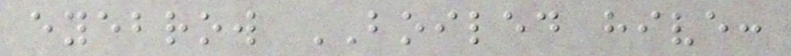eyebrow BOILED hive:
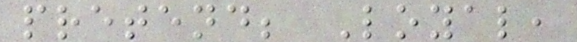pretend; Loyal,
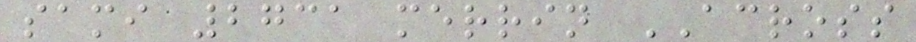sami 2731 merrin ACROSS
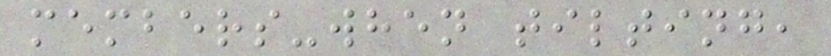members-when tilting,
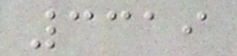3319
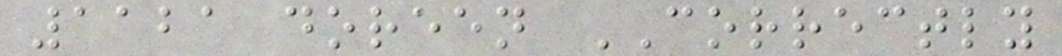1121 doreen CORRECTLY
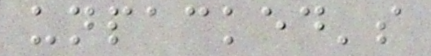unpacked's
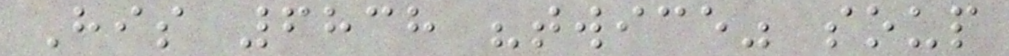His 6838 "twice" soup
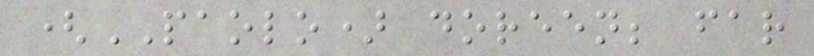(PAOLO) doreen; far
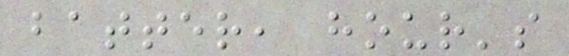batter, hour's
